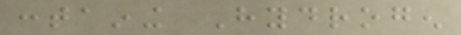containing Hydrogen
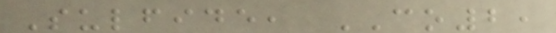Sulfide, CO2,
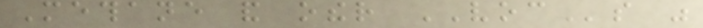Methane and other VOCs was
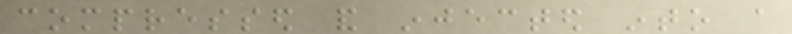compressed and injected into a
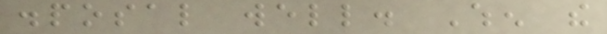disposal well. When the
